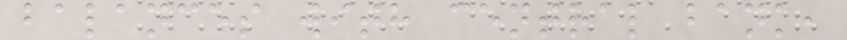balances with central bank,
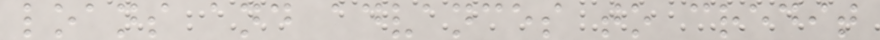loans and advances to credit
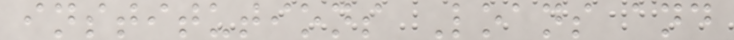institutions Loans and
